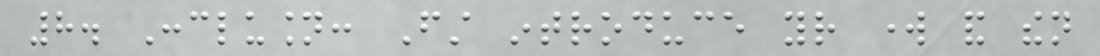8. Conclusion: First introduce your work and then
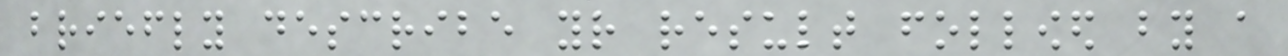briefly describe your result followed by a
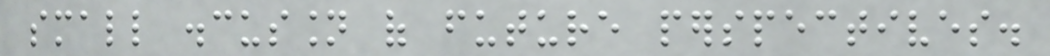small discussion of future perspectives.
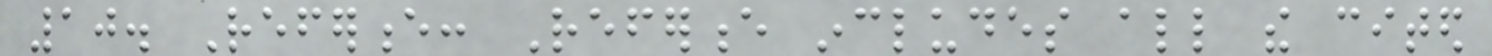10. Reference: Reference includes all the cited
